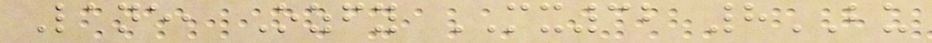Lane, Ozfy MX32 8BU
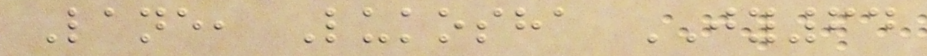Lane, Lukosha JY64
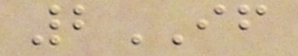2IF
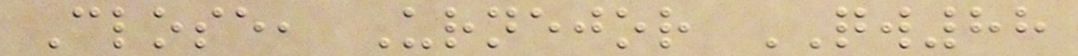Close, Urnejor QW88
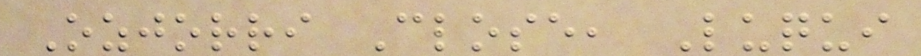Ozjorri Close, Luqui
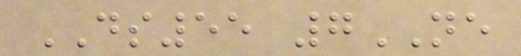DS55 7NE
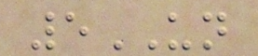5UN
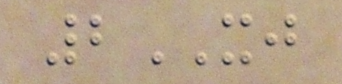2XJ
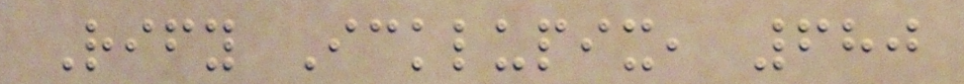Rify Icklupix, 680
